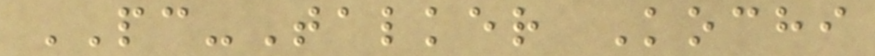PC-Talker Kochi
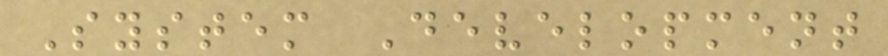System Development
